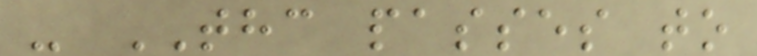- THC passes to
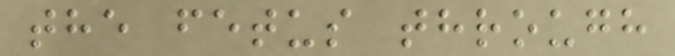the fetus through
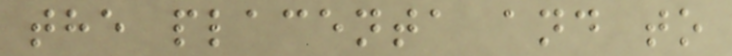the placenta and to
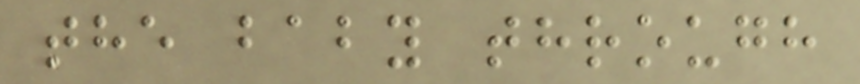the baby through
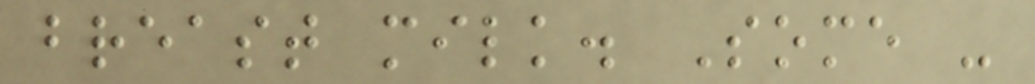breast milk. Some -
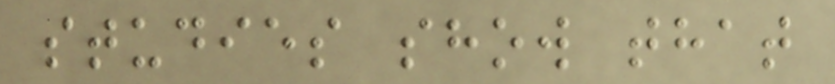studies show that
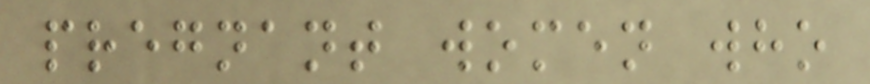pregnant women who
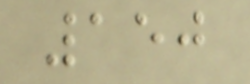150
